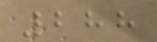288
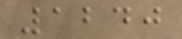1240
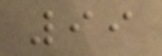99
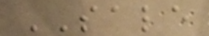SALE
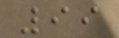99
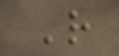R
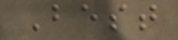Best
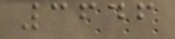3646
